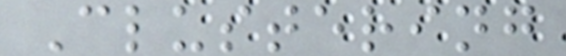Clustering
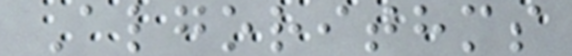Algorithms
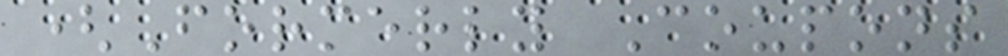(Formerly Coupons
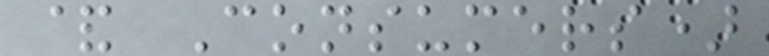& Consumers)
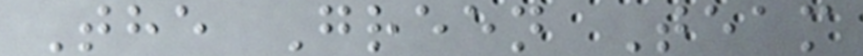The Green Team
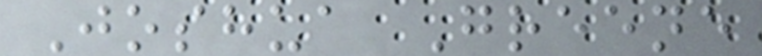Joshua Greene
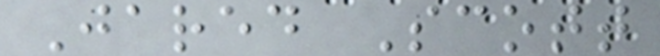Jared Scott
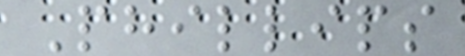Phillips
